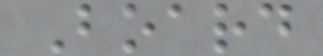Board
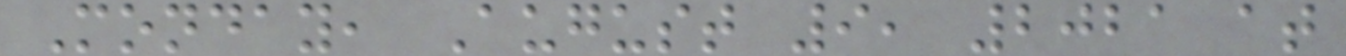Monday, August 9, 2021 at
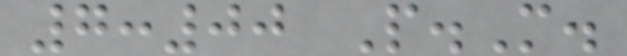7:00 P.M.
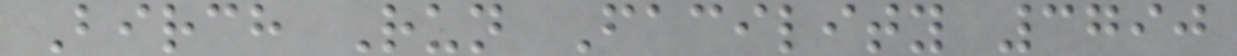Birch Run Facility 3790
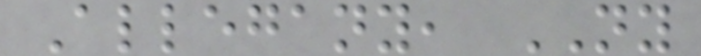Allegany, NY
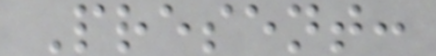Present:
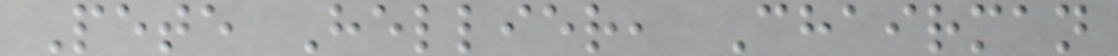Pete Hellier, Chairman
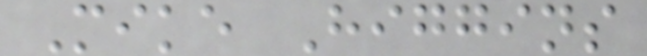Mike Higgins
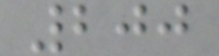200
